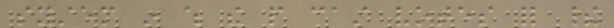system in which the people cast votes for their
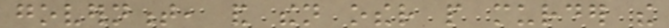government, and then other people murder the
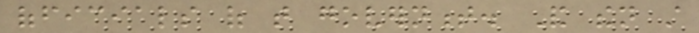officials of that government. And then still
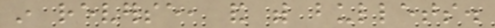in reverse, and with bullets.
